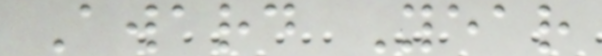Award Year
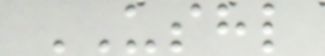USHL
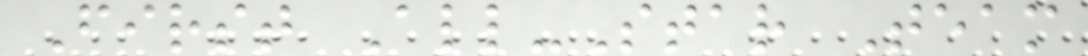First All-Star Team
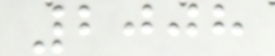2008
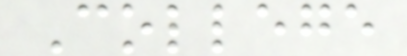College
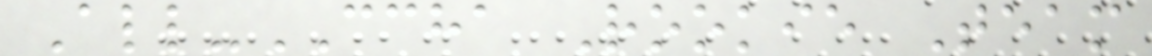All-CCHA Rookie Team
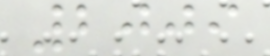2009
